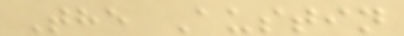The Austin
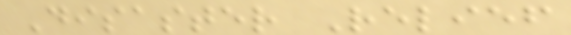Disaster Relief
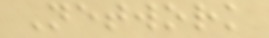Network
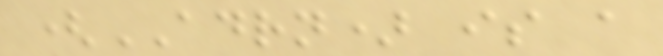(ADRN) is a
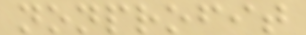nonprofit
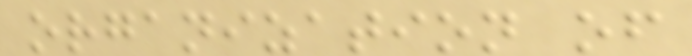organization of
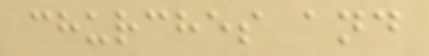churches and
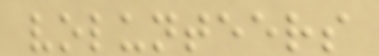volunteers
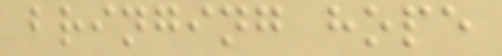bringing hope
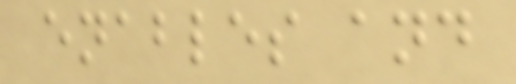enables and
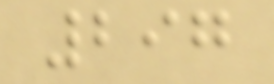297
